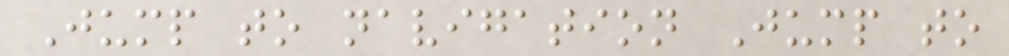Jump to navigation Jump to
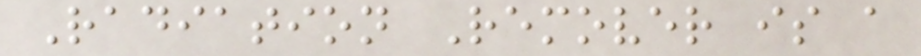Radiation Remover is a
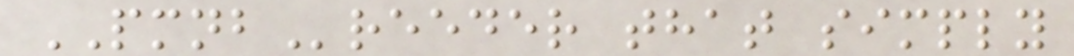PMNBreeder that simply
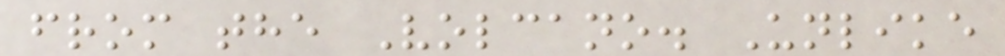from the Volcano. Unlike
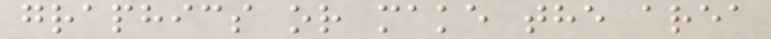graphics or make the area
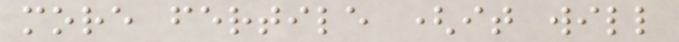more fertile (it will
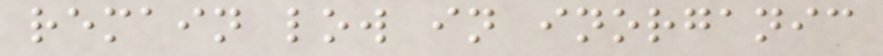remain low in inorganic
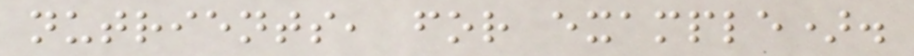nutrients, for example).
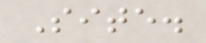Site.
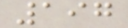197
